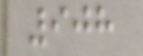908
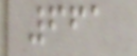661
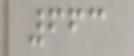663
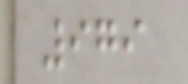979
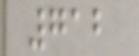712
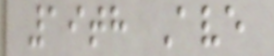19th Ave
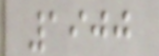1900
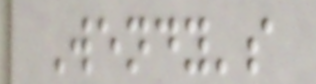Wendy's
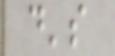d's
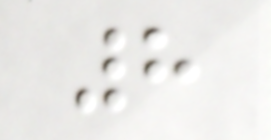8
